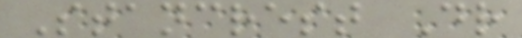Stancrest Dr
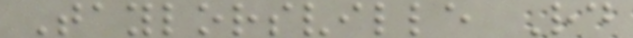Taylorsville Rd
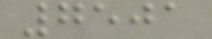7501
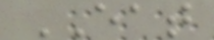EAT
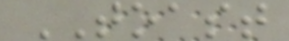TOAST
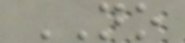NO
